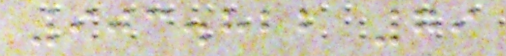903.822 79
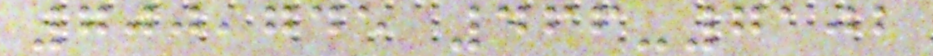700,745 466-7102
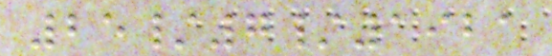25/7/1921
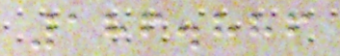186.886
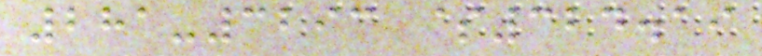281-3293 $324.19
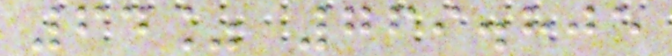64% 769.805
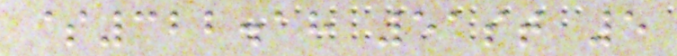$322.18 51st 5
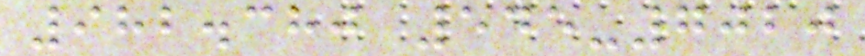982.380 545-7020
